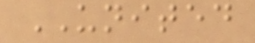UNITED
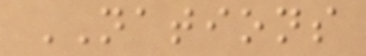NATIONS
